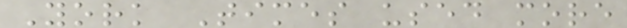York Times used more
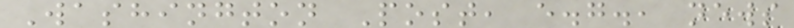Washington Post, e.g., news
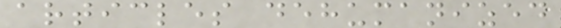articles dehumanized
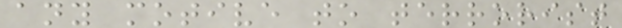any motive to terrorist
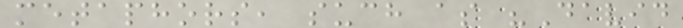metaphors, such as "David
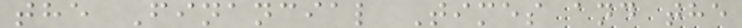the Financial Times and the
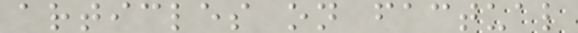articles on factual
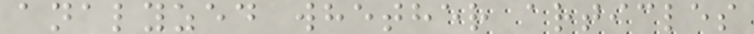analyzed whether articles
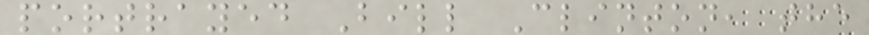portrayed Bill Clinton, the
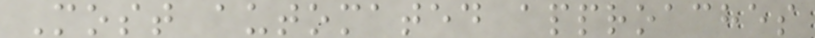Most automated approaches
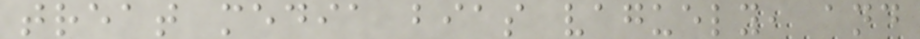treat media bias vaguely, and
